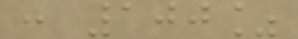: 100%
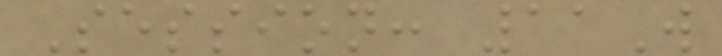Session: 11W
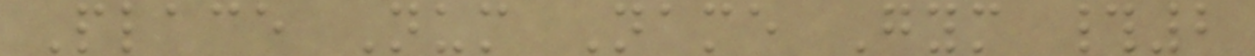Place Num Name Gym #2
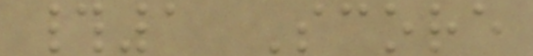#1 Score
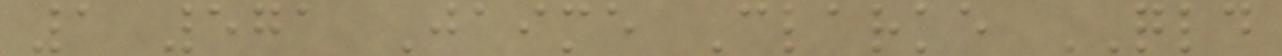1 571 Jaime Clarke QLD
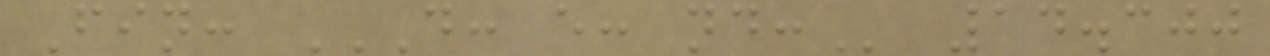Fin: D: E: ND: 14.300
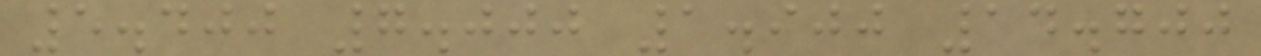5.400 7.000 1.900 14.700
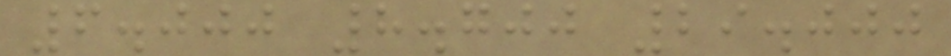6.000 8.700 29.000
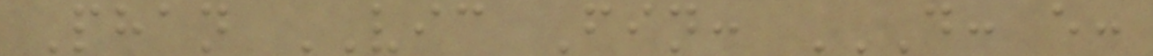Phan VIC Fin: D: E:
